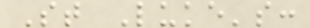St Luke's:
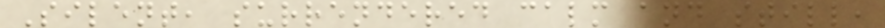Silent, surrendered calm and still,
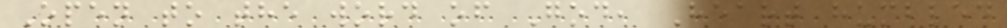Open to the word of God, Heart humbled
